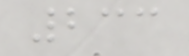233
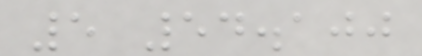5 54.100
